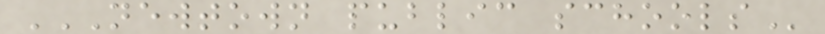NEWTOWN PUBLIC SCHOOLS
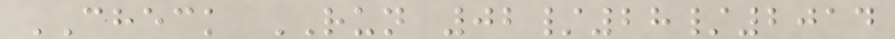CHECK RUN 02/28/2014
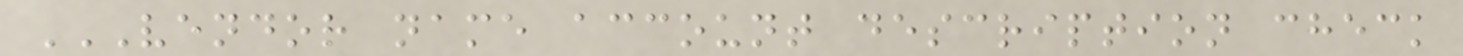VENDOR NAME ACCOUNT DESCRIPTION CHECK
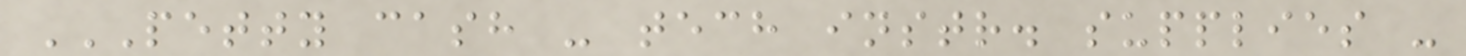PETTY CASH - TECH INSTR. SUPPLIES -
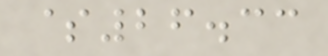$26.33
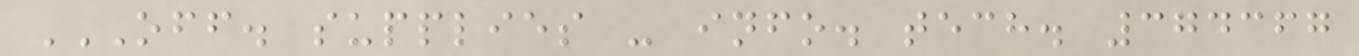OFF. SUPPLIES - INFO. TECH. 374367
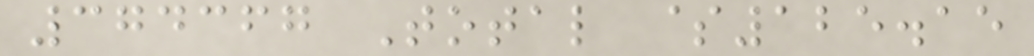374367 Total $125.15
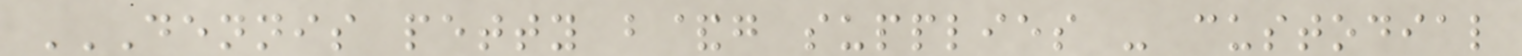DENNIS PETTY B&G SUPPLIES - CUSTODIAL
